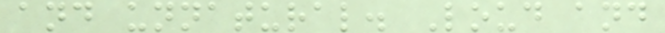and unnatural. Loud and
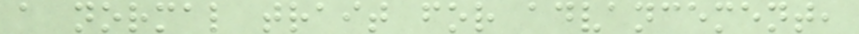a normal trait for advancement,
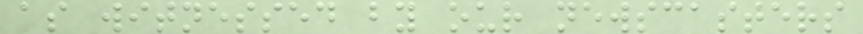as witnessed by our newscasters
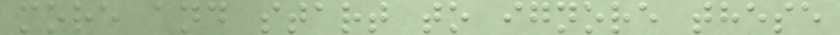more and start to ignore these
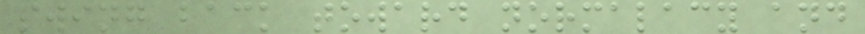swing back toward normalacy and
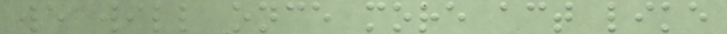we will once more act like
